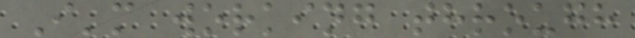I'm working through
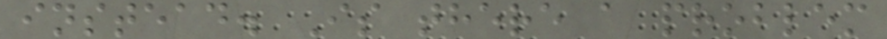instead. Is there a problem
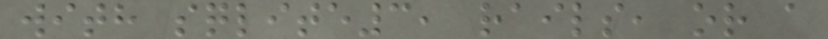with sqlite3, rails, or a
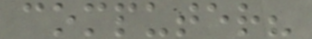computer?
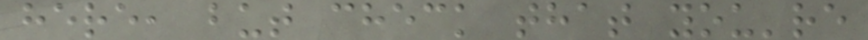here, but check that you're
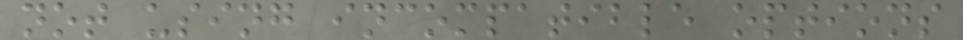not using incompatible options
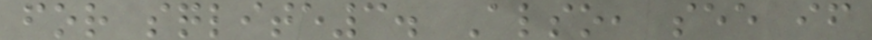for sqlite3. Also, see if
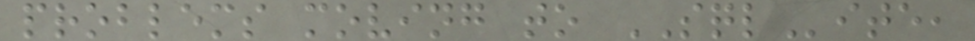problems moving to SQLite,
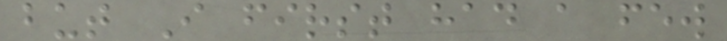but I first had a few
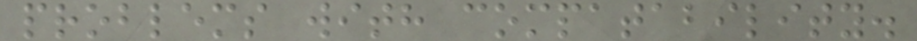problems with compatability.
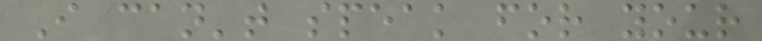I can't speak for your
